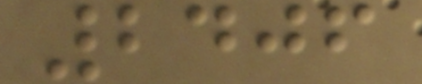2406
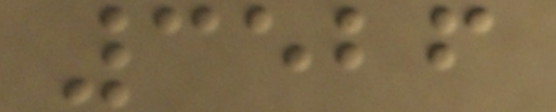3526
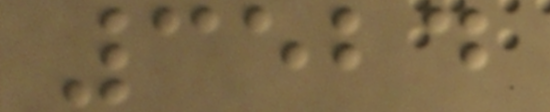3524
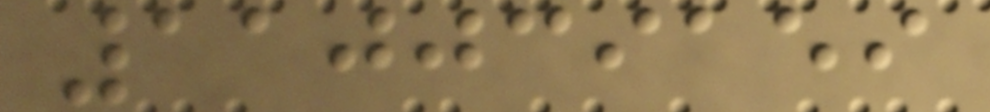110039159
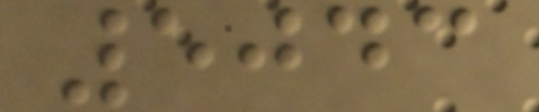5043
